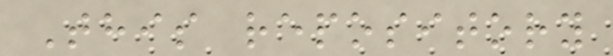This repository
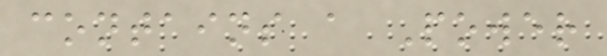contains a Power
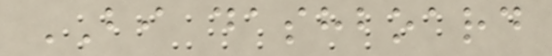BI dashboard
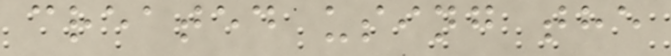created using the
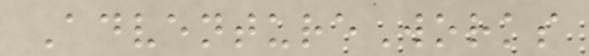AdventureWorks
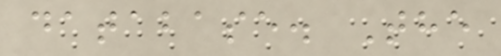database. The
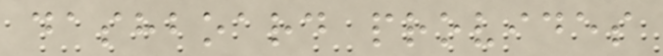dashboard provides
